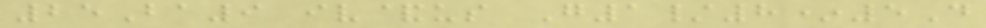25Ba9 iv&us G1/8*5D
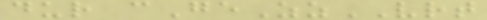dur cGeZzVRT
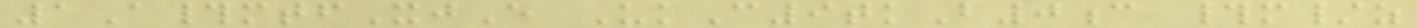1A#mtfXjE UkC9tkB0c #m/z
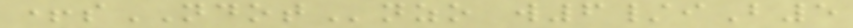+sNDOTnzo w6/iB5
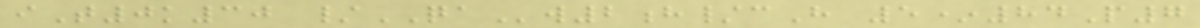iT0k30 /QAw2h/cH 5*84P7
